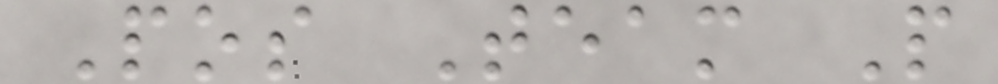Pos Team P
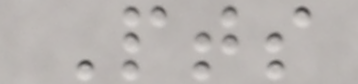Pts
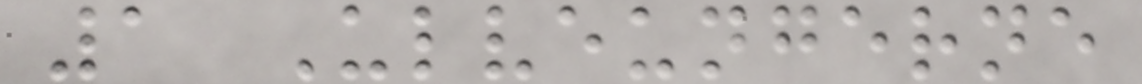1 Ulveungerne
